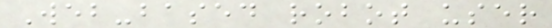Web-based robot user
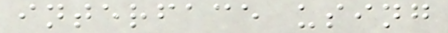interface using
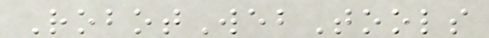RobotWebTools
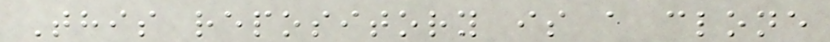This repository is a clone
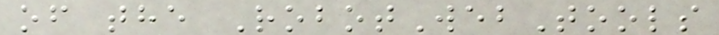of the RobotWebTools
